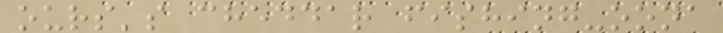ours's cheddar fishing-oona
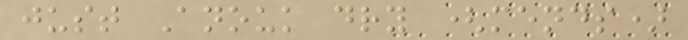just Anouk dry (mends)
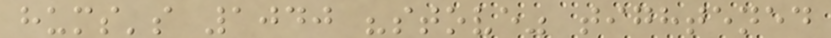hums's 1040 "stove" tightened
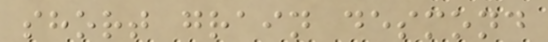short grain desmond
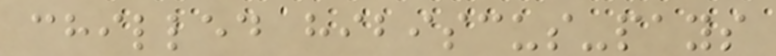chilled hibiscus-pays
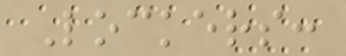Lockers:
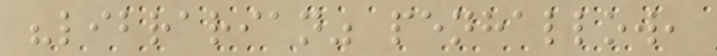"librarian" penhallow,
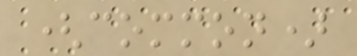(common)
